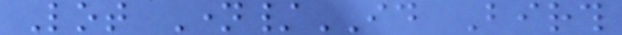Lot Name/ID Birth
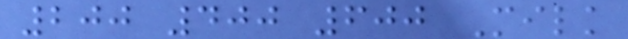200 400 600 Milk
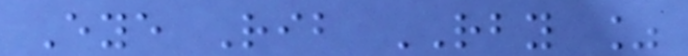Eye Rib RBY %
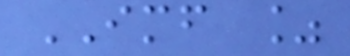IMF %
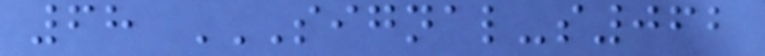68 SIGNAL-S062
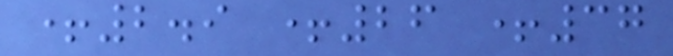+2.9 +26 +37
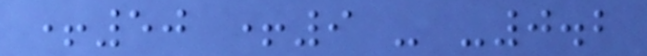+50 +9 - -0.2
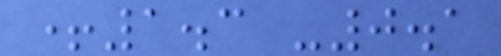+1.3 -0.1
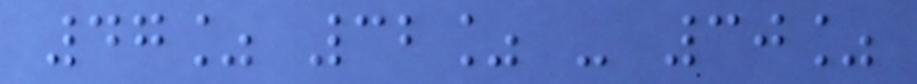47% 32% - 30%
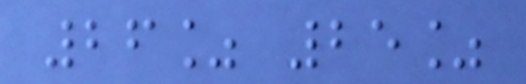26% 25%
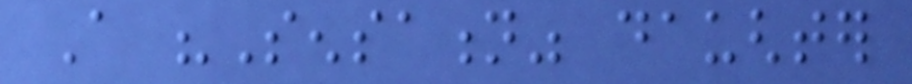A "Sensation" daughter
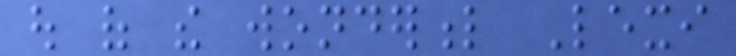out of the wonderful Lexi
